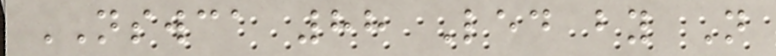NSWCA 88 Led by N
